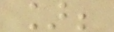];
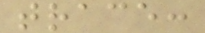trace:
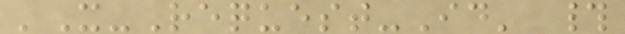'X-Request-Id' #
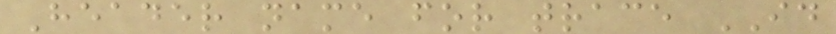Header name for trace ID
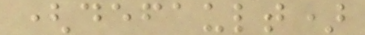(default)
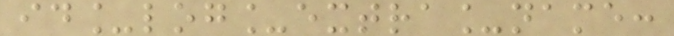id_log_extra_name:
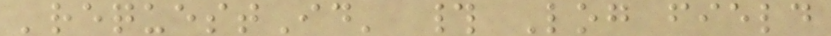'requestId' # Log field
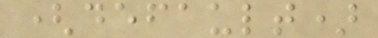(default)
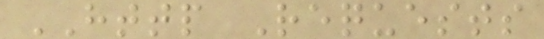HTTP Requests
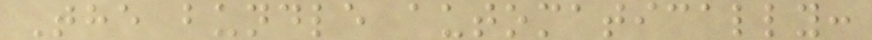The bundle automatically:
